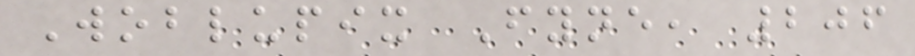Woblupix Fyne, 206
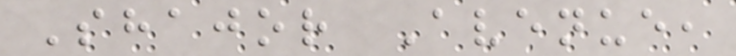Shajor Avenue,
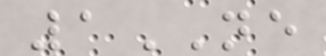1NE
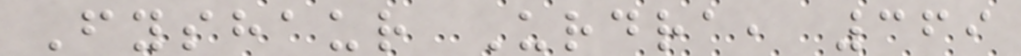Fyshaur Urdra, 369
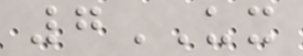7UX
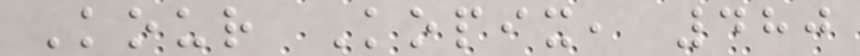Kour Kopix, 480
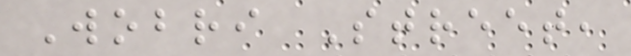Wobri Street,
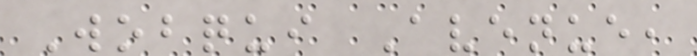Wobqui Avenue,
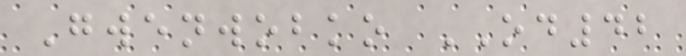Gwenwobko OD42
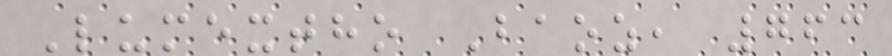Lumextho Baoz, 763
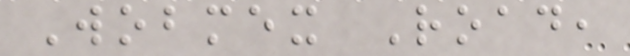Wobmex Road,
